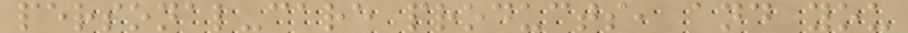personal-care products, and you
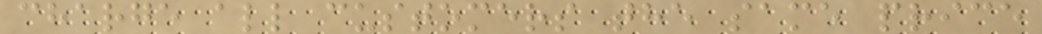charge all customers the same price
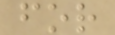for
